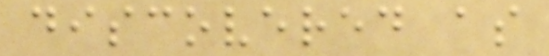discovered as
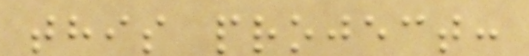this project:
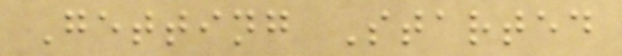Getting Started
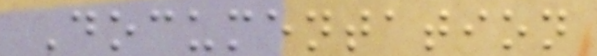Documentation
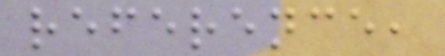reference,
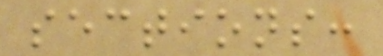sections:
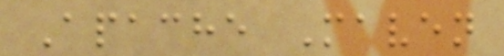Apache Maven
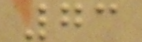73
